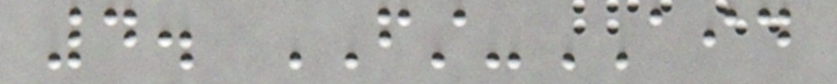4. FIRST-AID
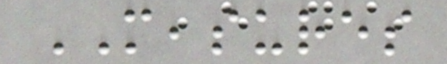MEASURES
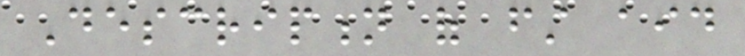Description of first aid
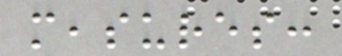measures:
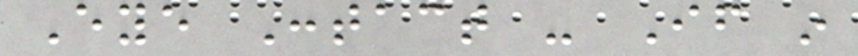Eye Contact - If in
